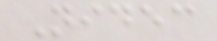Nidec
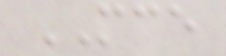MCE
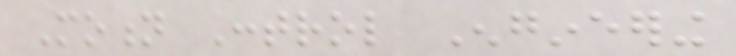Motion Control Engineering
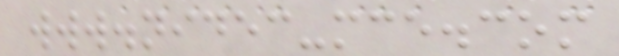www.nidec-mce.com
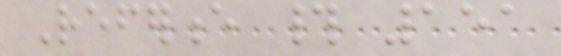Reference # 151
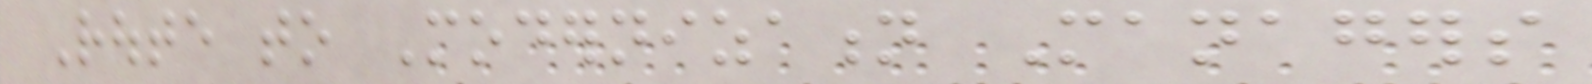Route to Modernization Managers
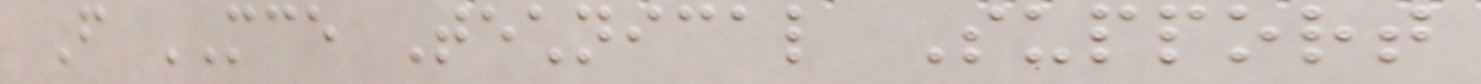From MCE Technical Support
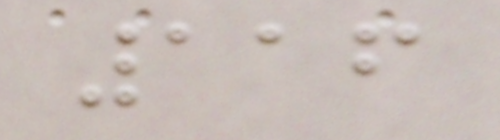116
